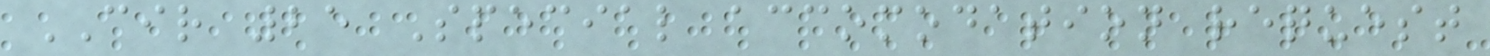CIR 25 Special accomodation request
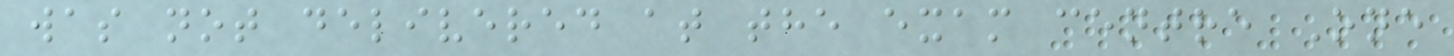was not delivered at the exam centre One
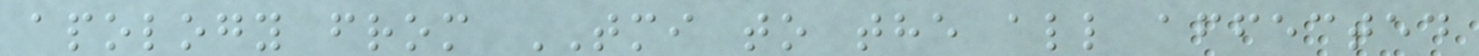apology from TMI to the all affected
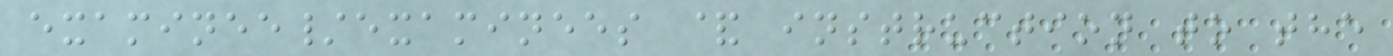examinee/examinees & instruction to the
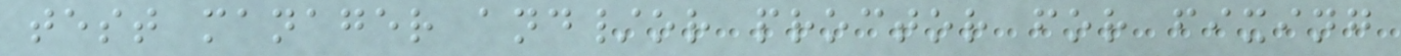test manager and/or proctor for fixing
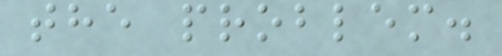the problem.
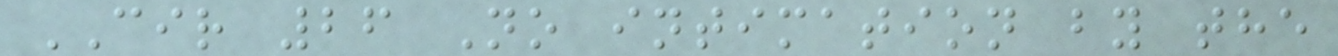CIR 26 No intimation by the
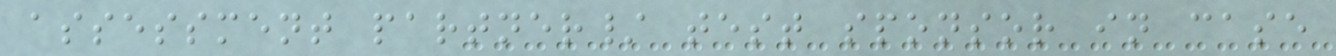assessment partner/ test sponsor in case
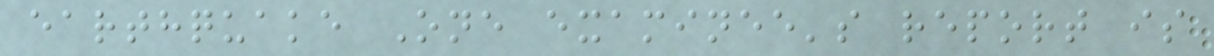earthquake One examinee's report is
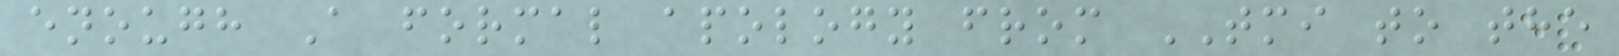enough A formal apology from TMI to the
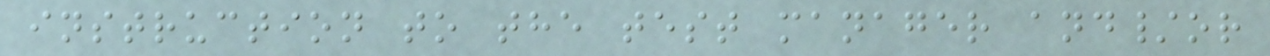instruction to the test manager and/or
